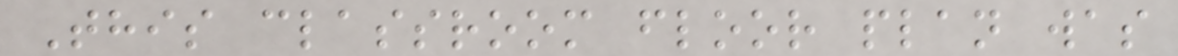This classroom floor plan was
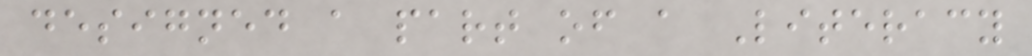designed a part of a Literacy
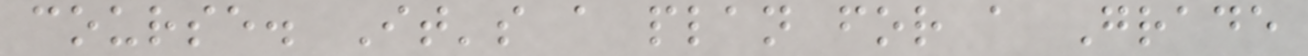course. It's a plan for a Grade
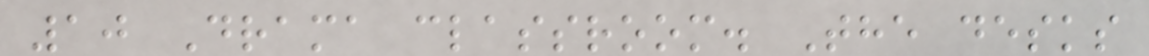10 Drama classroom. The desks
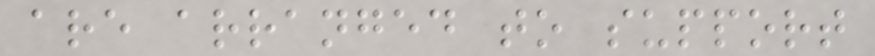are arranged to support
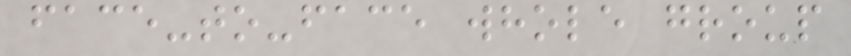face-to-face whole group
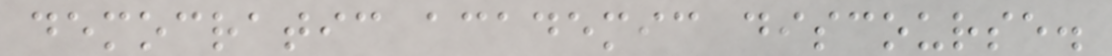democratic academic discourse.
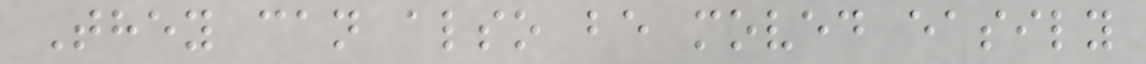They can also be moved easily
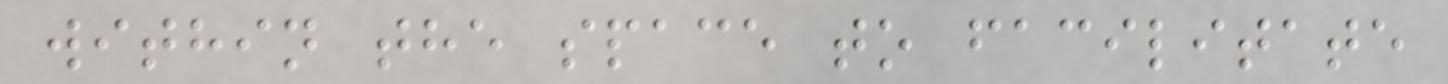within the space to facilitate
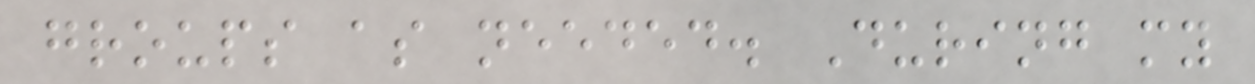groups as needed. During my
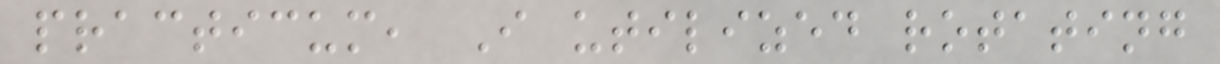practicum, I utilized rotating
